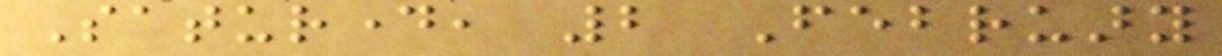Saturday, 2 February
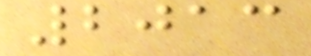2013
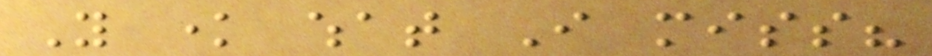You know what I miss?
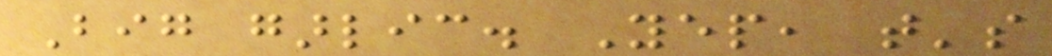Big garlic. Yep, that's
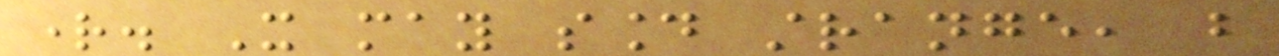right. It may sound strange, but
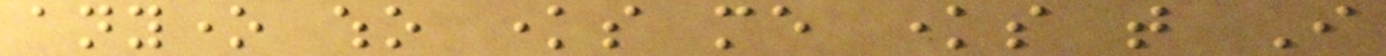anyone who knows me knows that I
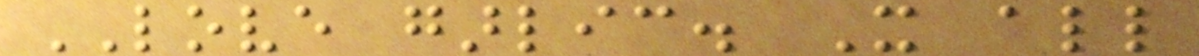LOVE garlic. It all
